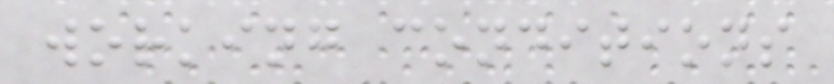working conditions
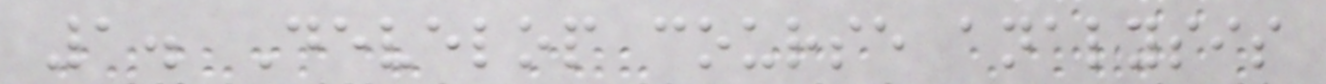1. Develop course analysis
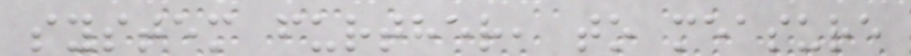system further, to measure
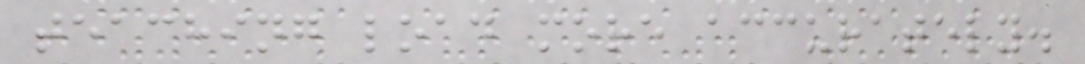teaching load more accurately.
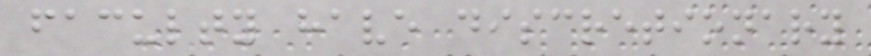faculty have discretionary
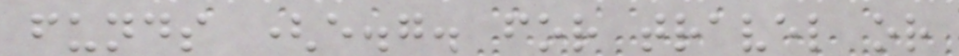funds (e.g. for travel or
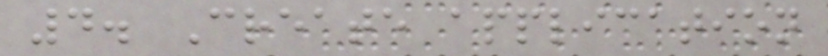4. Create application
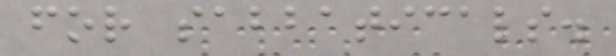for sabbaticals.
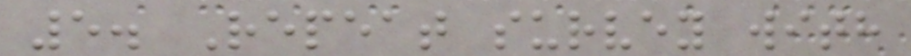5. Repeat survey with
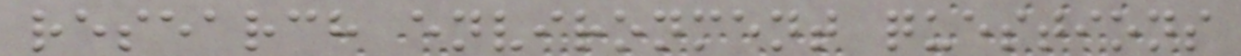research environment questions
